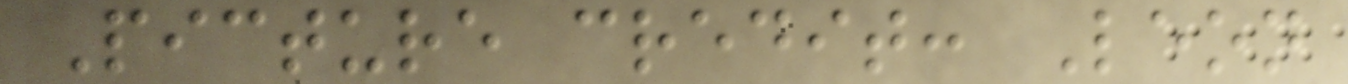Picture credit: Leon
